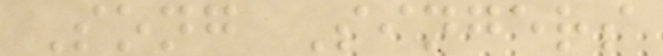Song Singers
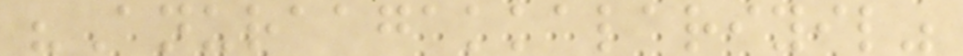"Anuraagakkalariyil"
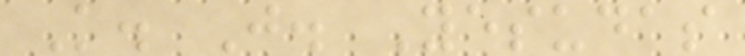K. J. Yesudas
